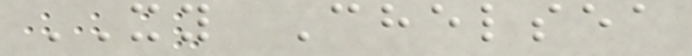XY Chelsea
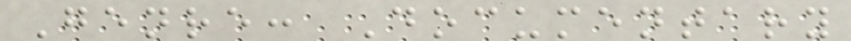Genre: Documentary
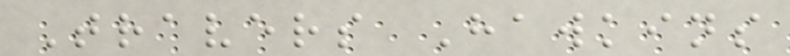Travers Hawkins
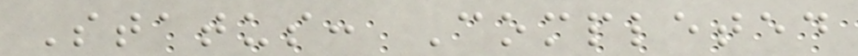Status: Completed
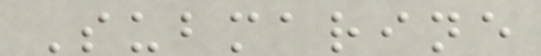Submarine
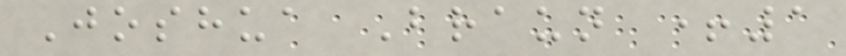Joshua Braun +1
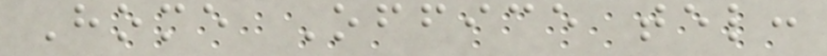Home Office tel:
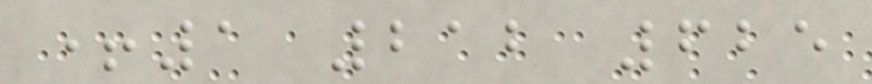+1 212 625
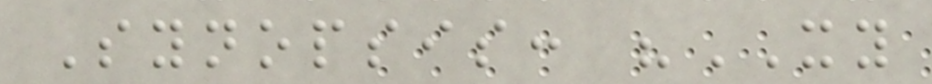Synopsis: "XY
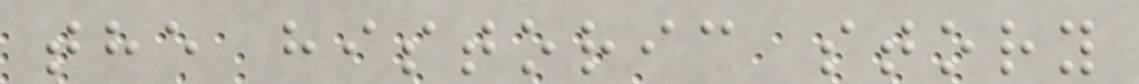the historic story
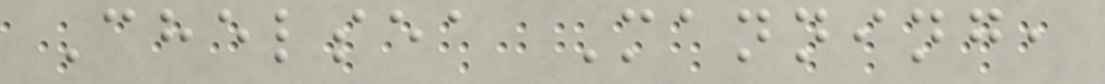Chelsea Manning,
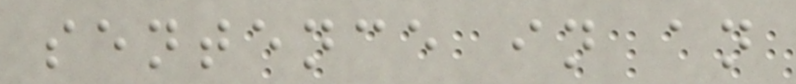sentence in an
